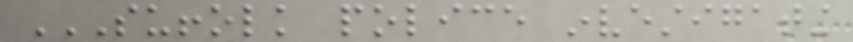SUFFOLK POLICE INVESTIGATING
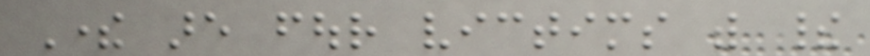There are four victims with their
